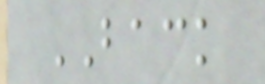BACK
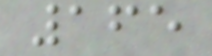165
